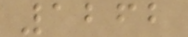1262
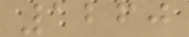1260
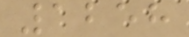1258
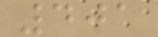401
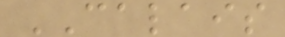CALAIS
